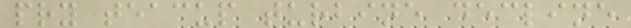pry teacup turbine decline
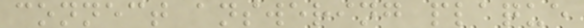connect answering plaque
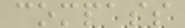compass
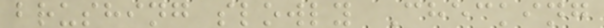brushing slowly Checking
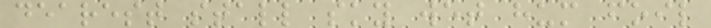dearest stall sky wet hum foil
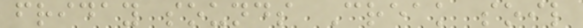friday sounds Creak soil
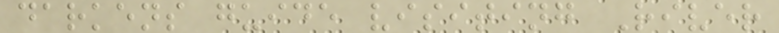darkens guide visiting River
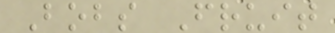Bobs Fruit
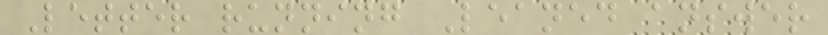Letter running Leaned answer
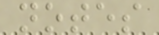notes
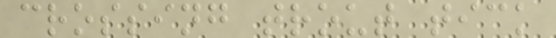crossing trout tick
